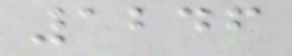1246
